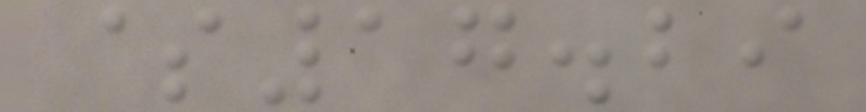$17.29
